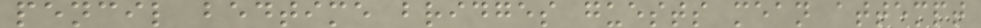pencil bedtime bridges guests mean attempt
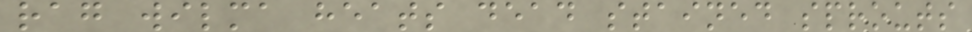rag wilma heats dead stained sprouts
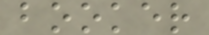booker
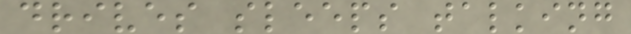drives sleeps talking
